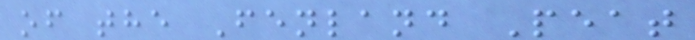of the Fenland Peat
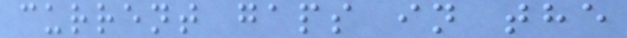current gaps in the
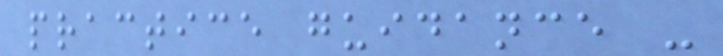practice guidance -
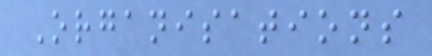Organisations
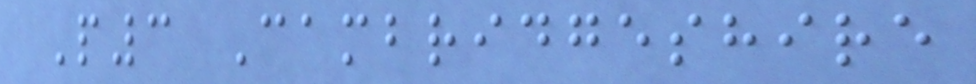P3 Cambridgeshire
